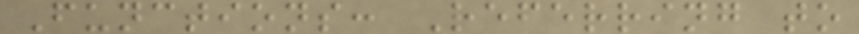Functions: Referring to
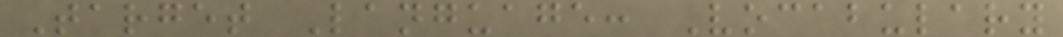Target Language: Vocabulary
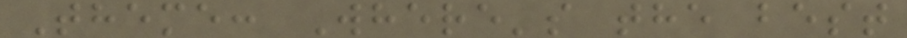Theme: Where's the best
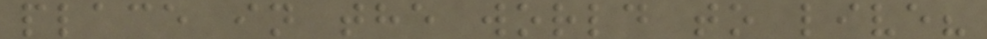place in the world to live?
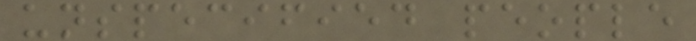unspecified people
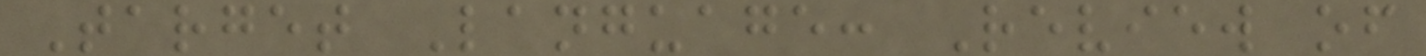Target Language: Review of
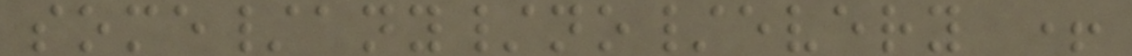some/any/no/every +
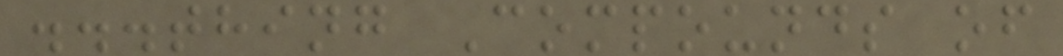...thing Compounds of
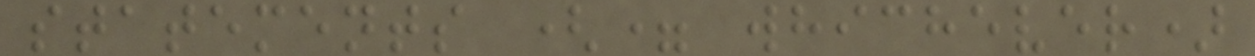statements (= whichever)
